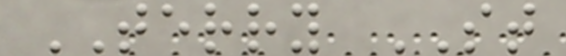TERRY ST
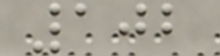102
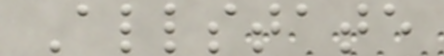Allstate
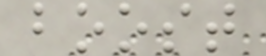boost
